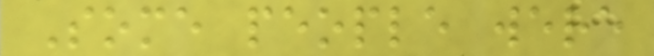Some people were
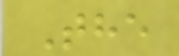The
